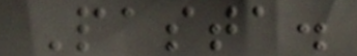Pasta.
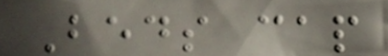Beds cap
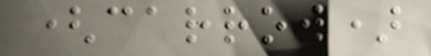(carrow)
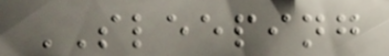SLEEPING
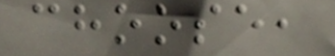choose,
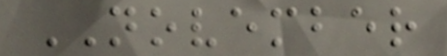NOVEMBER
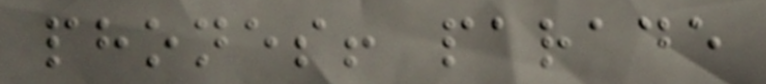phones! parade
